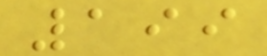199
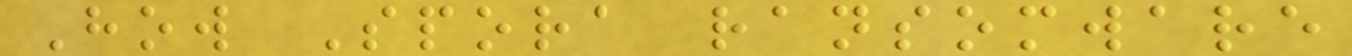How Spora ransomware
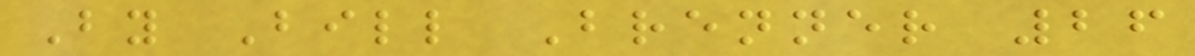By Bill Brenner 26
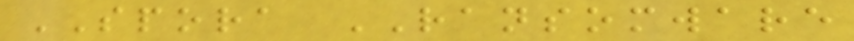SPORA RANSOMWARE
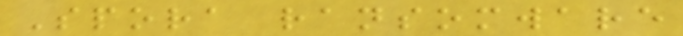Spora ransomware
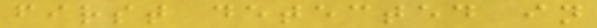first detected in
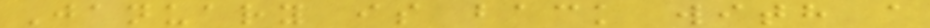January is back with a
